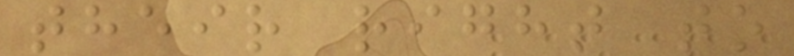their right to
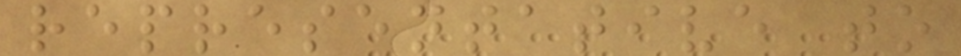representative to
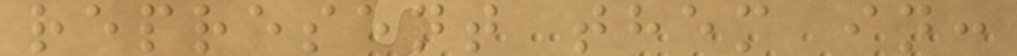represent them in:
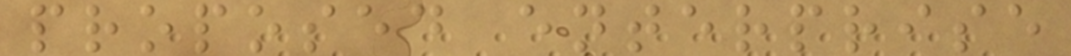proposed enterprise
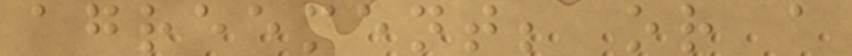agreement; or a
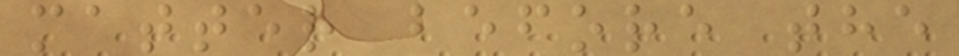matter before the
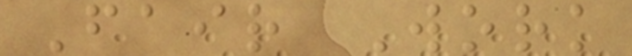Fair Work
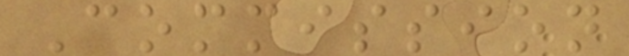Commission
